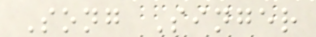Song Singer
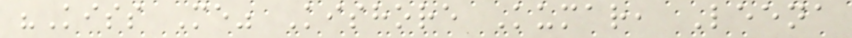"Kiss Me" Kishore Kumar, Leena
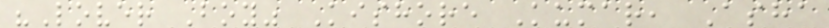"Lover Boy" Kishore Kumar, Asha
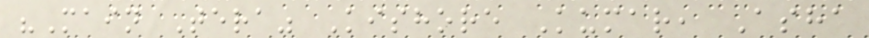"Main Tera" Kishore Kumar, Asha
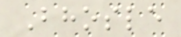Bhosle
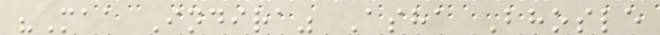"Maa Indira" Asha Bhosle
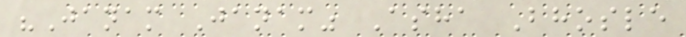"Janam Janam" Asha Bhosle
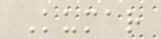Kumar
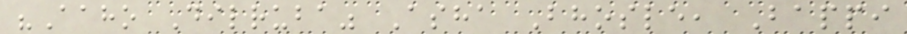"Aaho Dilruba" Asha Bhosle, Bappi
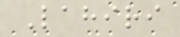Lahiri
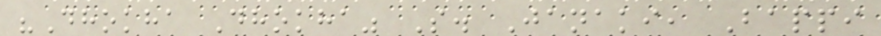"Dhokha Dhokha" S. Janaki, Bappi
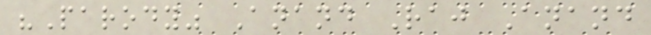"Parody" Anand Raj Anand
